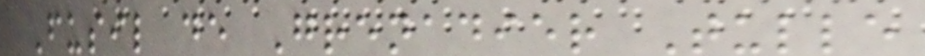Fusil de Grenadier Tulle
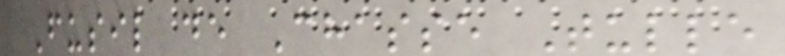Fusil de Chasse Tulle
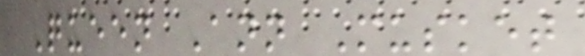Queen Ann Musket
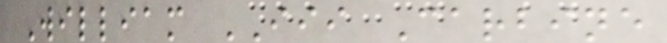William III Carbine
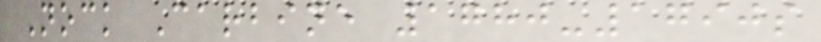Nock Carbine 1780-1790s
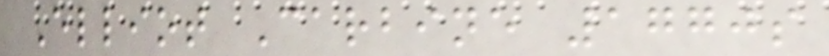Elliot Carbine 1770s
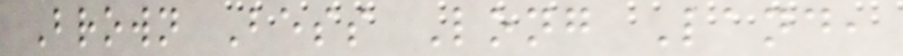Brown Bess Long Land,
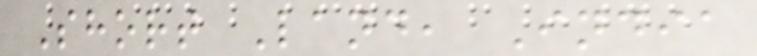Short Land, India
